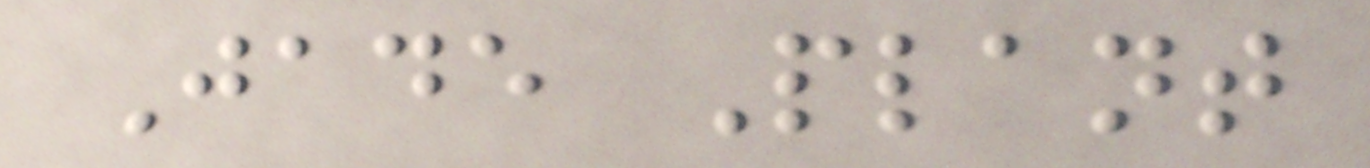Jade Plant
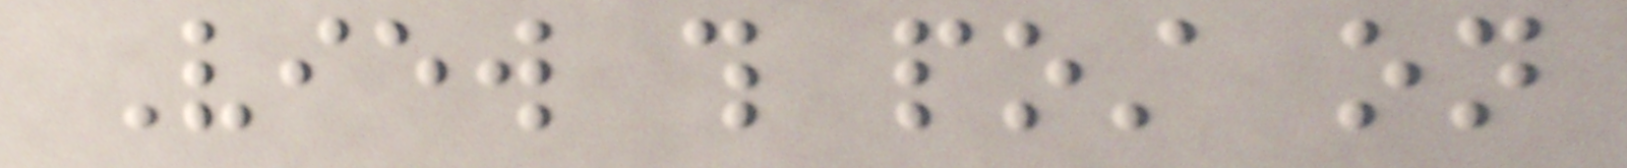View this post on
